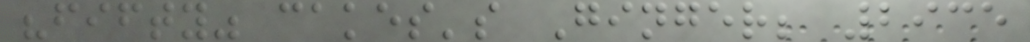"fifty" cakes's Ginger; 2935
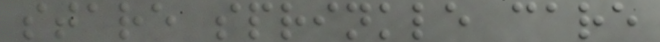stare sprinkle care
